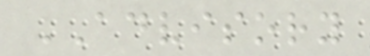ADVISORY
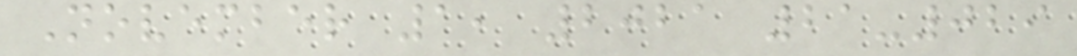November 1, 2021 21-029
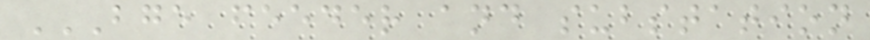BGE FEEDER AND SUBSTATION
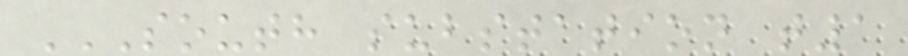SOUTH SUBSTATION T1
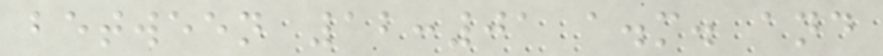between 12:01 a.m. and
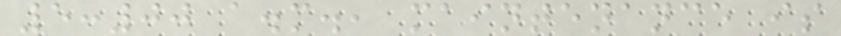5:00 a.m., maintenance is
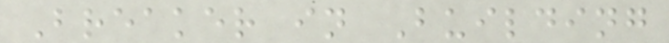Breaker in Building
